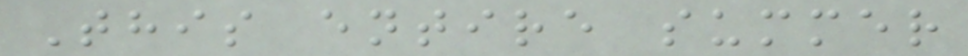This entire summer
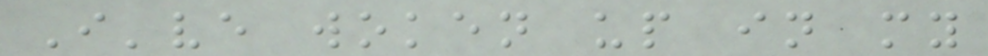I've woken up in my
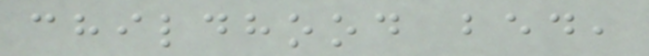childhood bed,
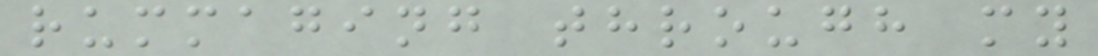rummaging through my
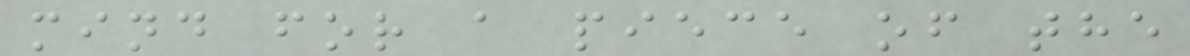mind for a piece of the
